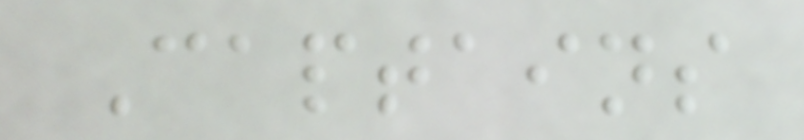Captains
